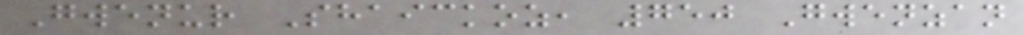Gwenur Shaickoz, 750 Gwenzan
